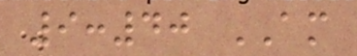9:40 AM
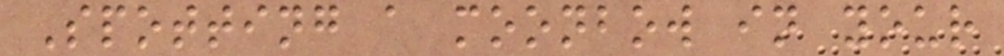Spotting a moonbow in your
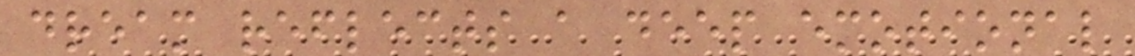dream reflects a deep emotional
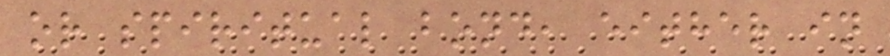or spiritual bond, either in
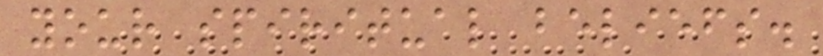your spiritual beliefs.
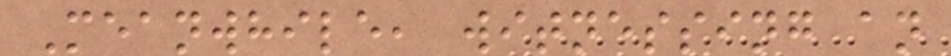Meanwhile, witnessing an
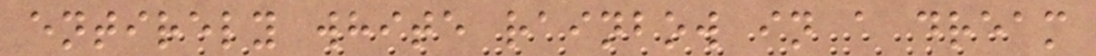entirely white rainbow in a dream
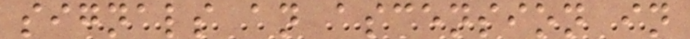signals an ascension in
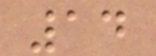14
